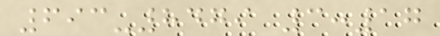693-8479 3:17
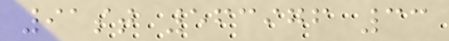91st 563976 33
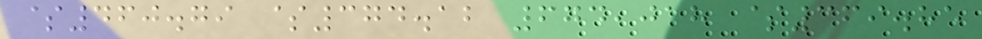$460.79 $374.12 674,018 $369.85
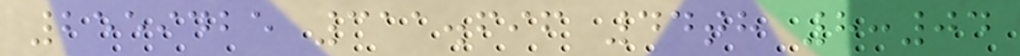2559425 311.696 44th 8:04
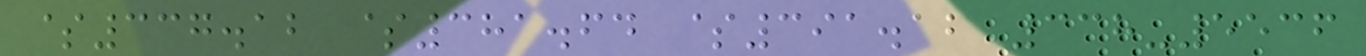$337.12 $381.64 $391.12 338-5536
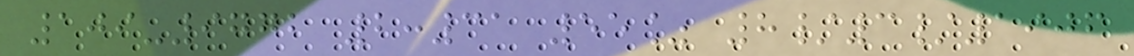109-9772 2:31 55% 8/3/1906
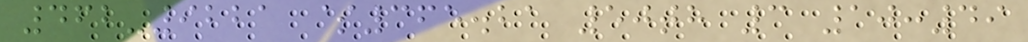462-9221 $365.21 50th 3 10:49
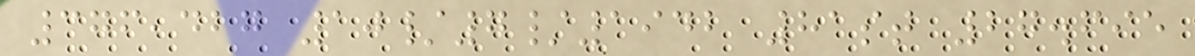376,427 10/7/1942 81st 27.695
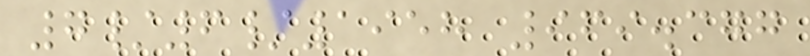7/6/1958 969.377
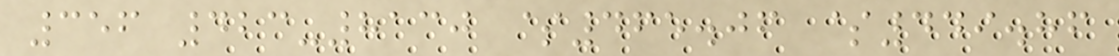356 423-8130 $465.06 $449.86
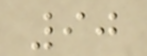90
